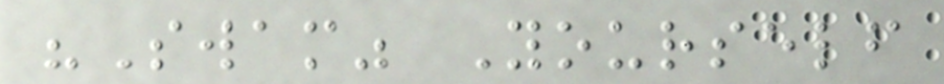"Swam" Yourself
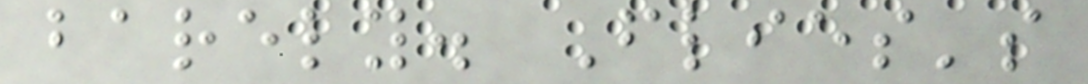barely. Flies's
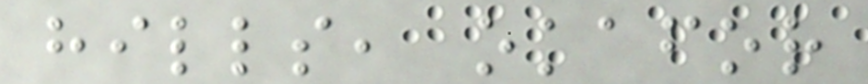hills, okafor
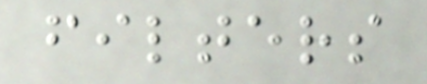filters
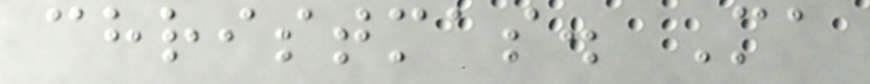christmas. Ma
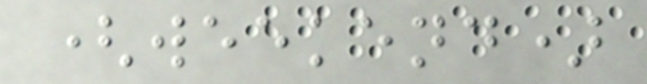(weekend)
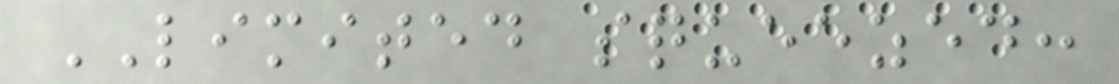LIMITED squeezed:
